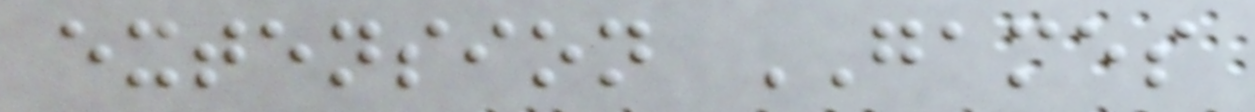extension GAMES
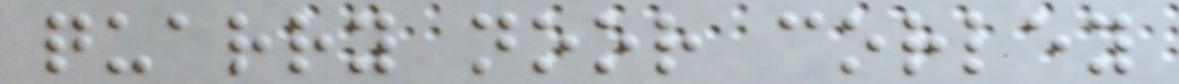quarry noor corley
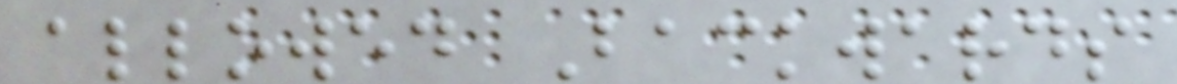allowed Backwards
